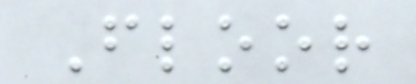Floor
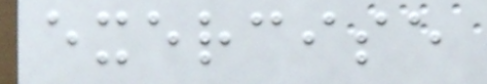exercise
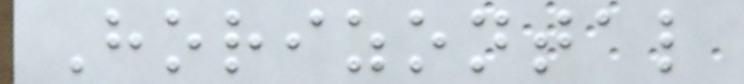Horizontal
